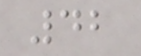42
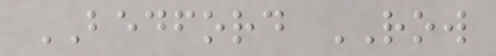BEDFORD ROW
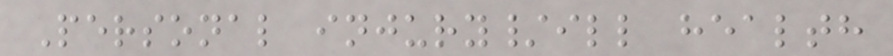Personal injury/ill health
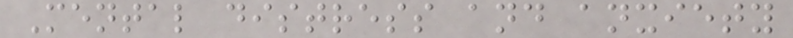Mental distress and anxiety
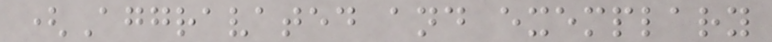(Aggravated and exemplary
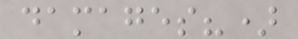damages?)
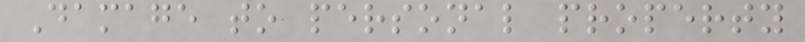Damage to personal property
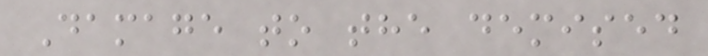Damage to the demised
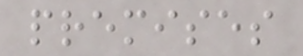premises
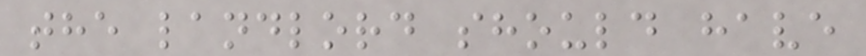the landlord should have
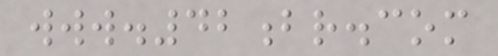www.42br.com
